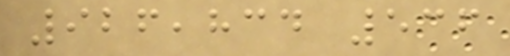926,834 536
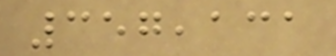357,131
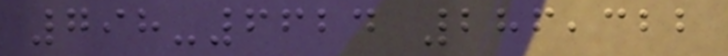798-6624 286,322
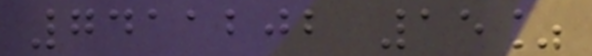7411202 15%
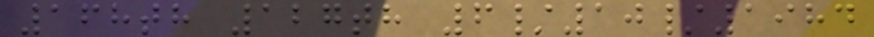168th 127th 6/10/1984
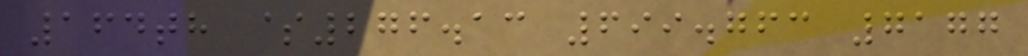164th $276.13 699.763 7177
